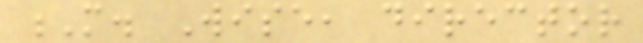M. Wise, director
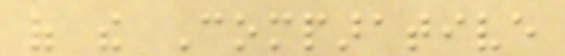of the Comparative
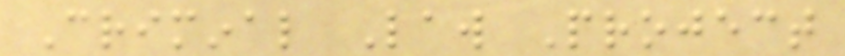Criminal Law Project
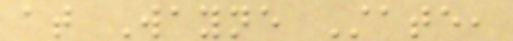at Wayne State,
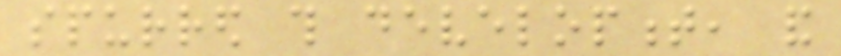spurred this development, and
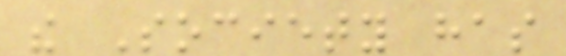the Society has
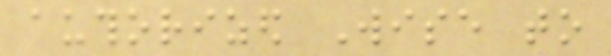authorized Wise to
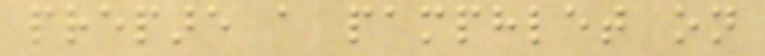prepare a pamphlet on
